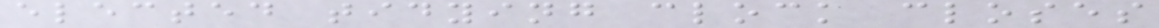elected tidying clock closes
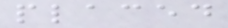placed
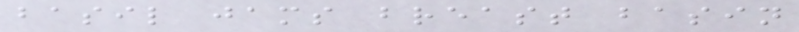basil jams breast basin
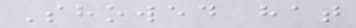Showed hat
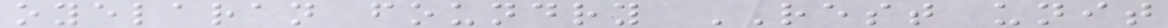oyelaran foundry REST unit
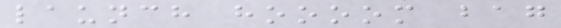launch hoooom bag
